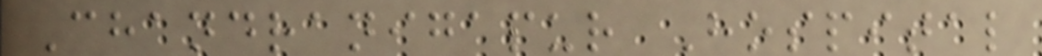Chandranigapur Hospital
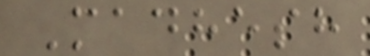Madhesh
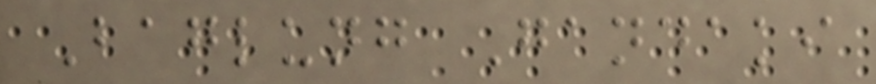Baglung Gandaki
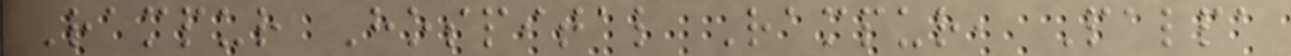Rampur Hospital Rampur, Palpa
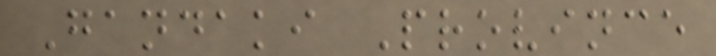Gandaki Province
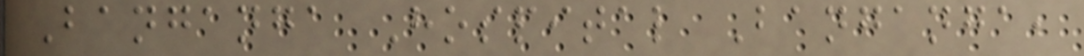Banganga Hospital Banganga,
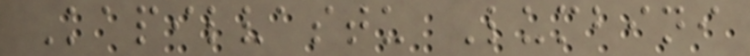Kapilvastu Lumbini
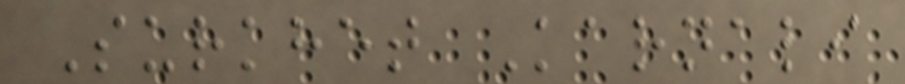Surkhet Karnali
